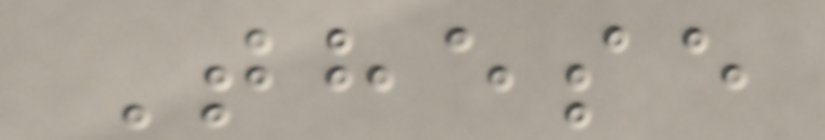These
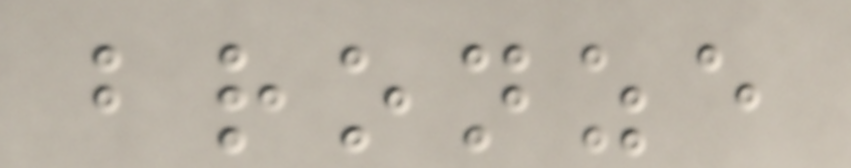bronze
